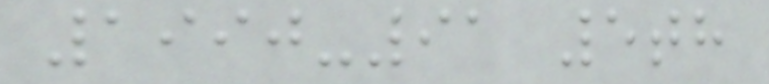1990-91 5th
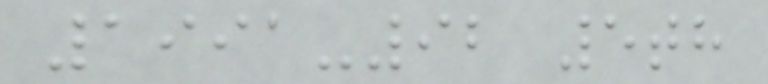1991-92 5th
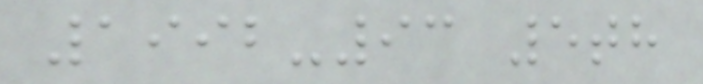1992-93 5th
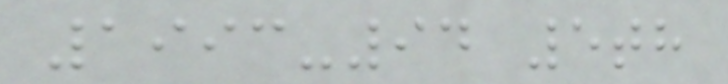1993-94 5th
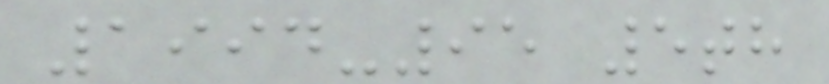1994-95 5th
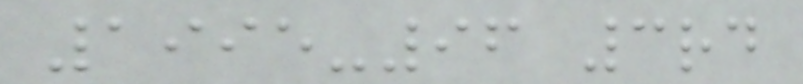1995-96 3rd
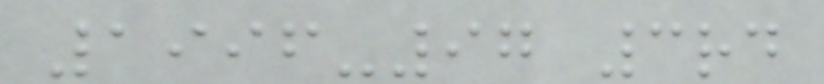1996-97 3rd
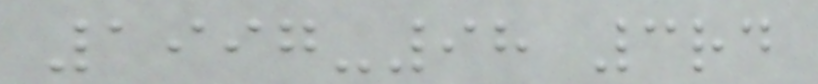1997-98 3rd
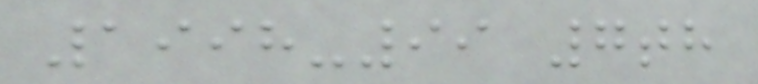1998-99 7th
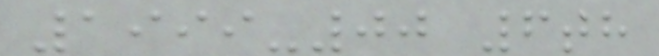1999-00 6th
